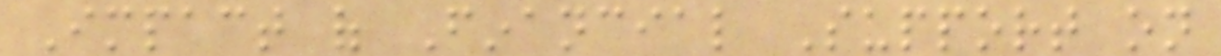Impact of Financial Support on
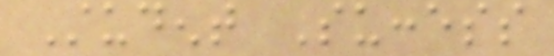Student Success
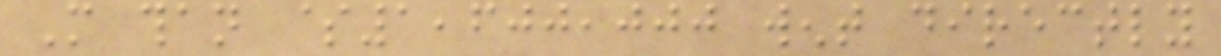More than $1,600,000 went directly
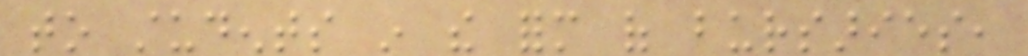to students in the form of bursaries,
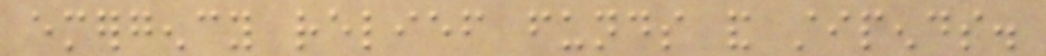emergency relief funds and stipends.
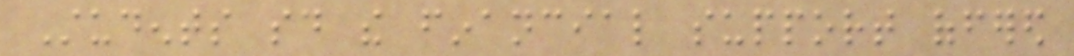Students said the financial support offered
